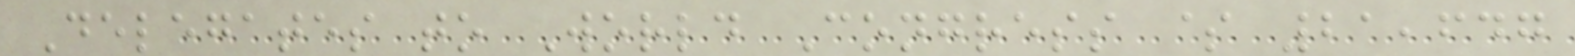Delegates to World Congress $ 21,647
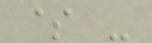$ -
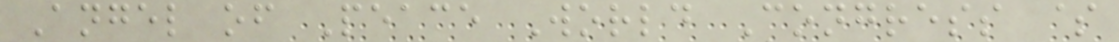Angel of Peace World Congress $
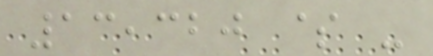13,320 $ -
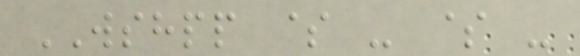WSHPP $ - $ -
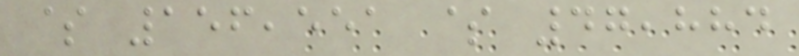$ 156,551 $ 47,884
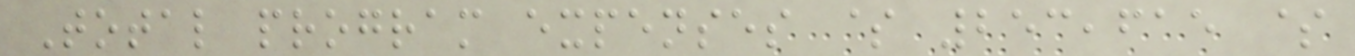Total program expenses $ 253,615 $
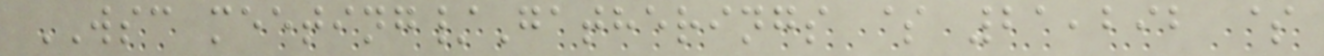WSC meeting/Gatherings $ 21,292 $
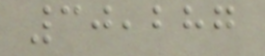30,287
